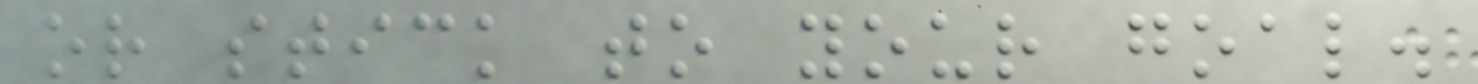or stick to your goal.
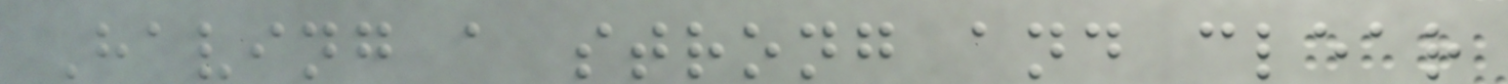Having a strong and clear
